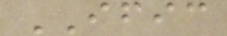IFIC
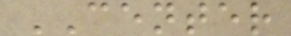CENTER
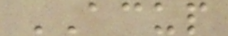ACUP
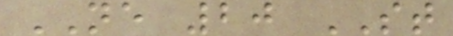NE 20 ST
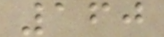160
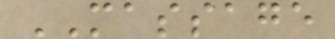MASSAGE
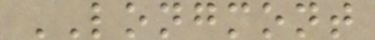LONGMONT
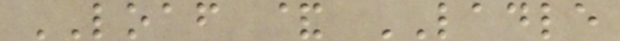LOAF & LADLE
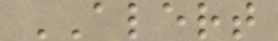ALERT
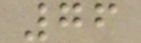76
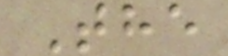The
